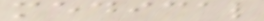medical
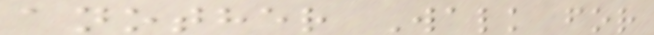another Walk for
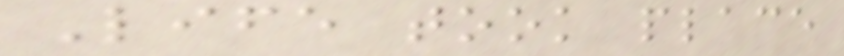Life took place
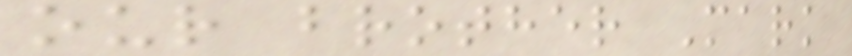our brother Mark
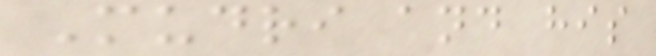Mudri and his
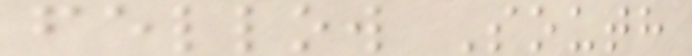fellow South
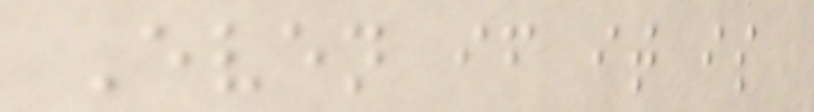Even if it is
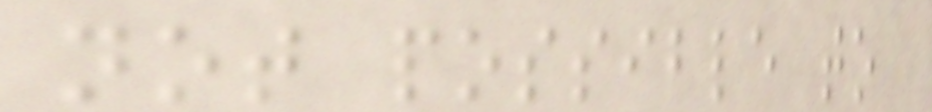not possible to
